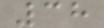38
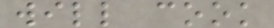will cook
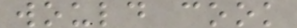would cook
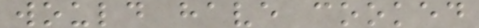would have cooked
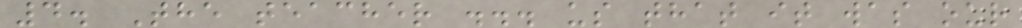4. The teacher ... us that it was our
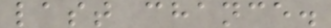last chance.
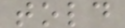told
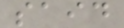said
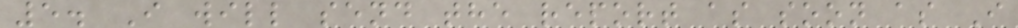5. I will send the report as soon as I
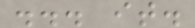... it.
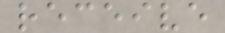receive
